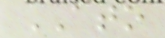ATO
